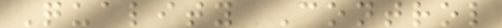Quality Control
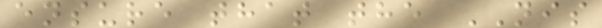ensure that the NIS
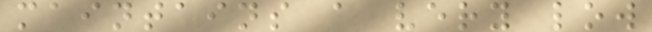maintains a very low
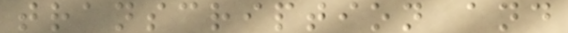transcription and
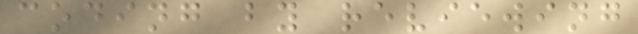coding by reviewing
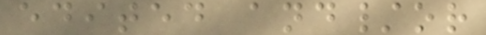edited and/or
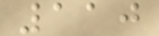110
